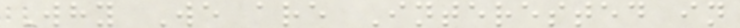Why We are Interested in
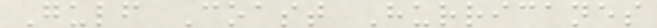Gulf Coast Hurricanes
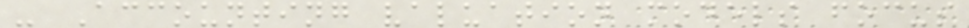- Accounting valuation models focus
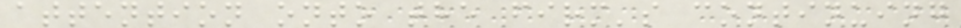attention onto the firm's continuing
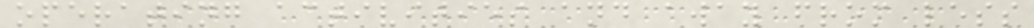operating activities and away from less
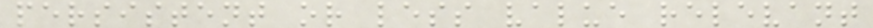persistent or less value relevant
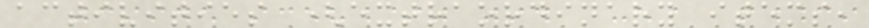activities (extraordinary items,
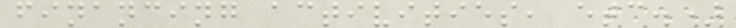financing activities, etc.)
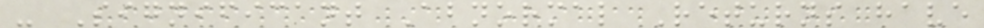- Significant Abnormal Returns have
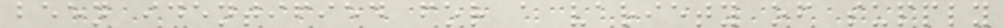been identified for a variety of supply
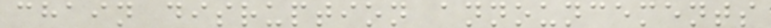chain disruption announcements
